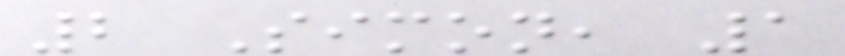2 Simon, 1
